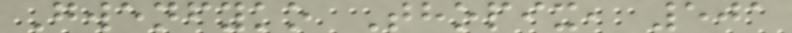Gwenfyko Thopix, 501
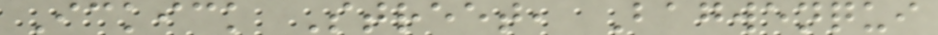Ickick Street, Bagwenqui
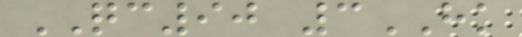QC90 3HK
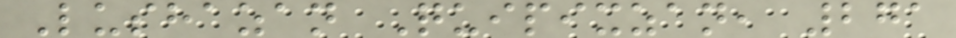Lushazan Quipixzan, 271
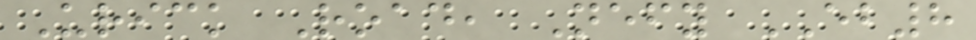Urick Road, Nefy EB8
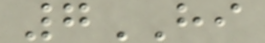7HI
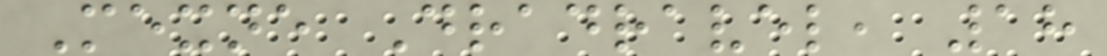Mexne Dradravel, 18
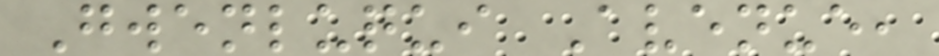Gwenluqui Avenue,
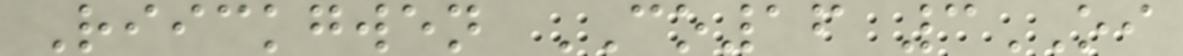Riickgwen CO16 3OI
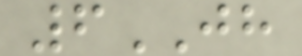6JH
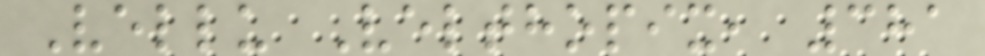Vellu Velthopix, 381
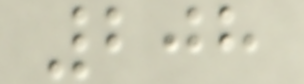208
